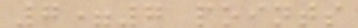7=7 points
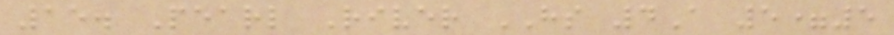15. Pearl River HS 4A 5=5
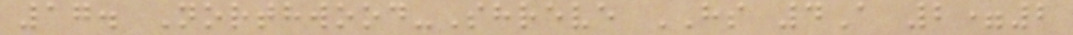17. Northwood-Shreve HS 4A 2=2
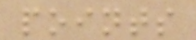points
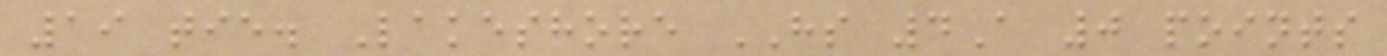19 tie. Lakeshore HS 4A 0 points
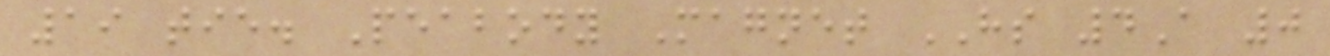19 tie. Peabody Magnet HS 4A 0
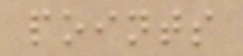points
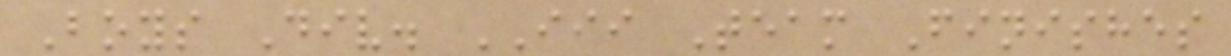Boys Div. III Team Finishes
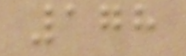178
